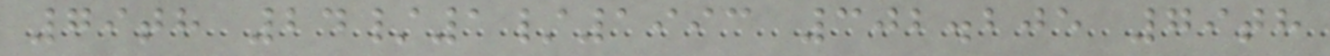79th 24/1/1993 302.205 79th
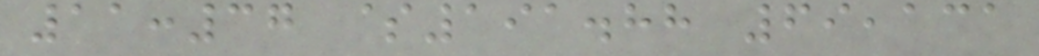11:37 $191.88 69,131
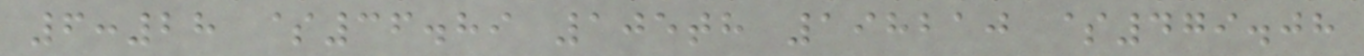6:28 $36.89 105th 198210 $479.08
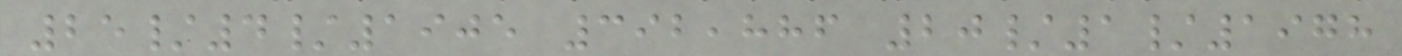25/4/1905 392,886 20/1/1978
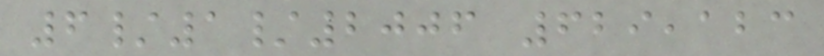6/1/2006 629,123
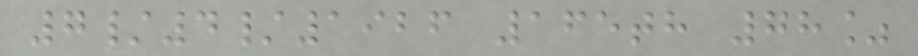7/4/1926 165th 78%
